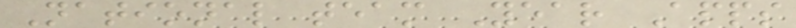National team Year Apps
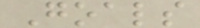Goals
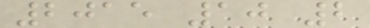2015 10 2
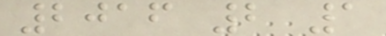2016 2 1
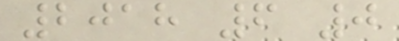2018 6 0
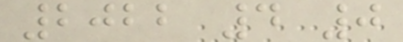2022 4 0
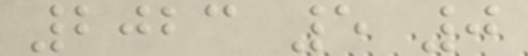2023 5 0
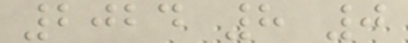2024 8 0
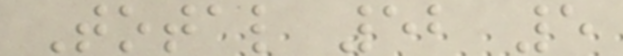Total 52 5
